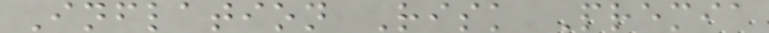Inflation Risk Premia
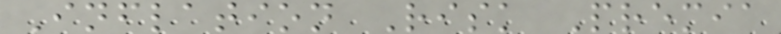Inflation Risk Premia
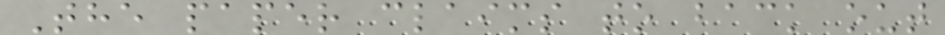The paper claims to back out
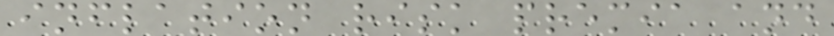inflation risk premia and
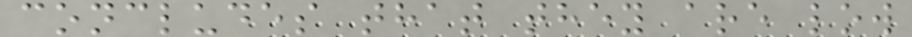concludes that they are low
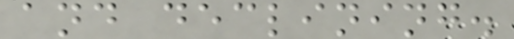and declining.
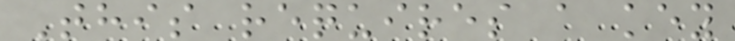This requires a key
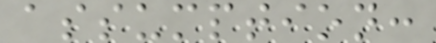assumption:
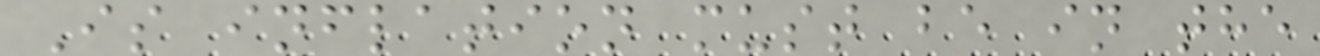Is inflation must be in the
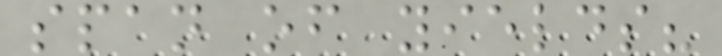span of yields?
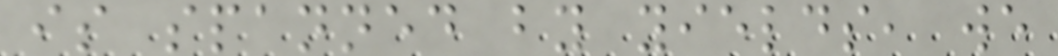is spanned by yields, we
